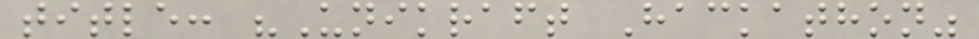title: "Unikraft Hackathon"
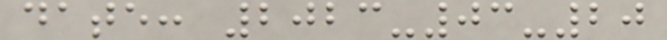date: 2023-03-20
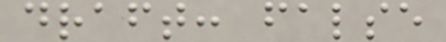draft: false
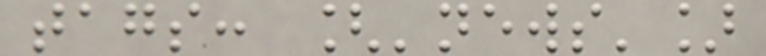tags: ['news']
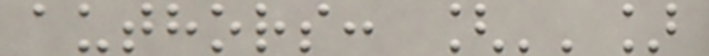authors: ['']
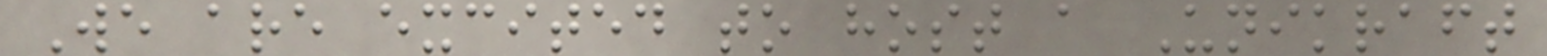We are excited to host a Unikraft
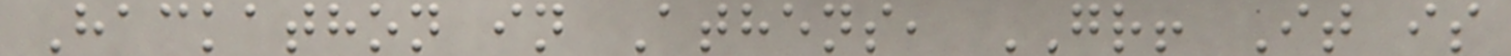Hackathon in Athens, GR! It is
